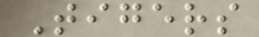Tigers
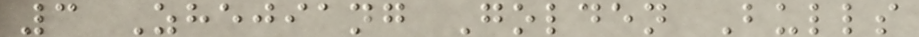3 Zhejiang Golden Bulls
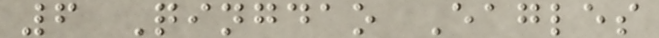6 Qingdao Eagles
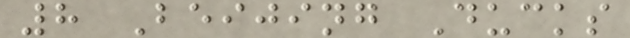8 Beijing Ducks
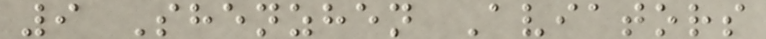9 Shenzhen Aviators
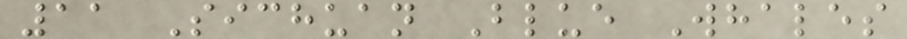11 Sichuan Blue Whales
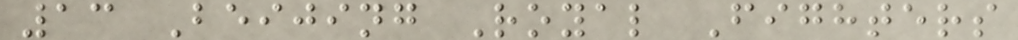13 Beijing Royal Fighters
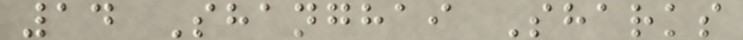14 Shanghai Sharks
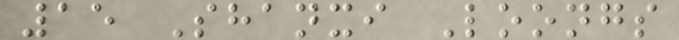15 Shanxi Loongs
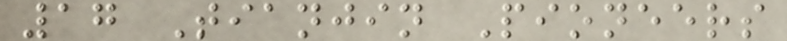17 Tianjin Pioneers
